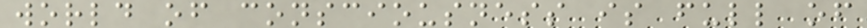world of consciousness is full of
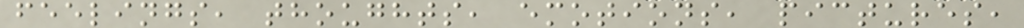feelings, thoughts, emotions, pictures,
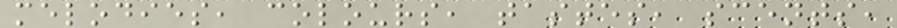melodies, colours, tastes, scents,
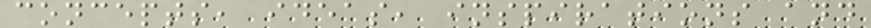concepts, ideas, inspirations and
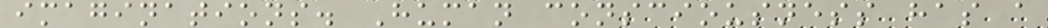imaginations. Human consciousness has a
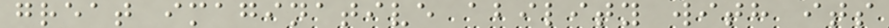great imaginative ability with its
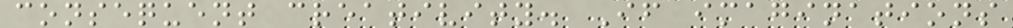consequent creativity. If imaginations
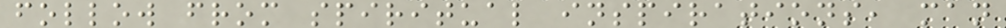follow from spiritual inspirations, man
